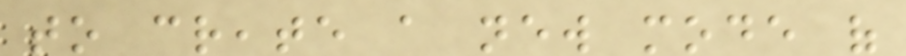to create a new mode of
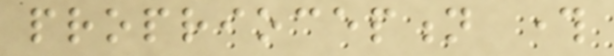proprioception through
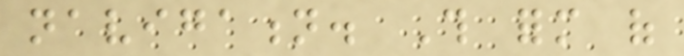navigation. This form of
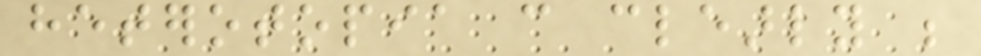heterotopia can clearly be
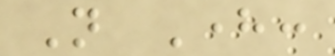Not Here:
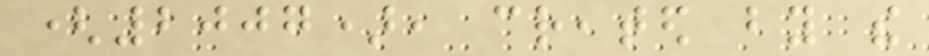(2007), created by the
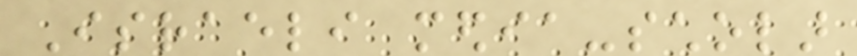Israeli media-scholar
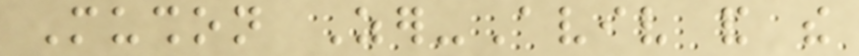Mushon Zer-Aviv and the
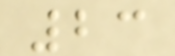23
